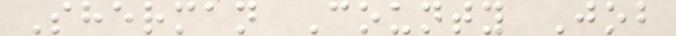Sherman County Job
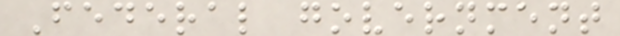Federal government
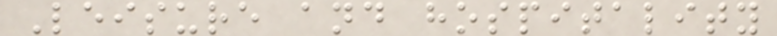Leisure and hospitality
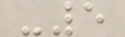-5
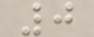0
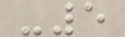-5
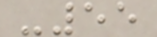-55
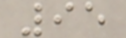95
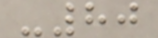-80
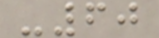-60
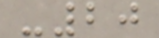-20
